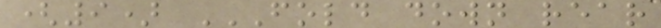(9) FOLD DOWN REAR
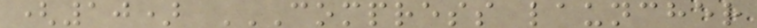(10) COMPRESS LAUNCHER
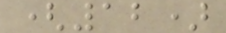(12)
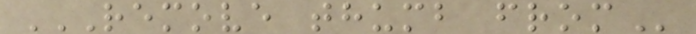REMOVE THUMB FROM
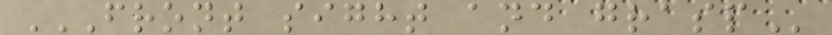FRONT SIGHT AND GRASP
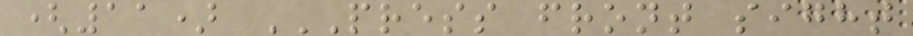(11) PRESS FRONT SIGHT
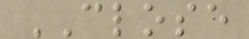CLOSE
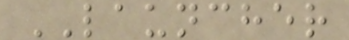LAUNCHER
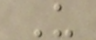U
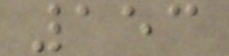153
